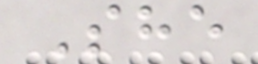She
